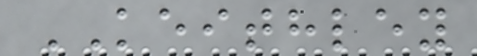KEITHLEY
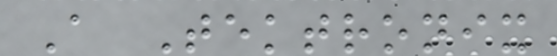A Tektronix
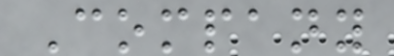Company
